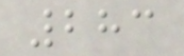283
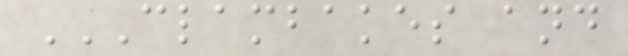CLAMBAKES AND
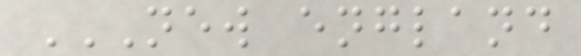NEW ENGLAND
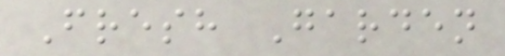Fresh Garden
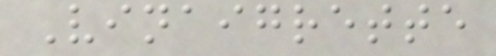Vinaigrette
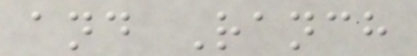and Ranch
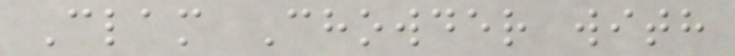Clam Chowder with
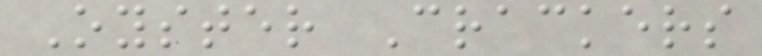Oyster Crackers
